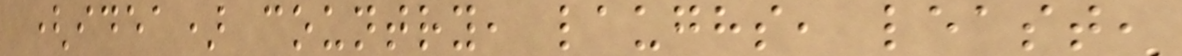(idea) country, laughs, least,
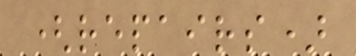(repairs)
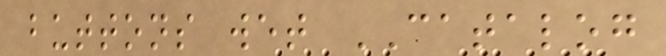buttons wet CATALOG
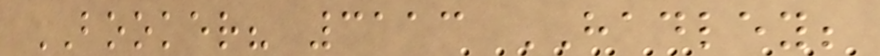BOOKER? 3113 HADLEY;
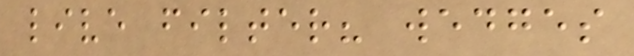live filter? wedges
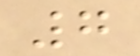7
